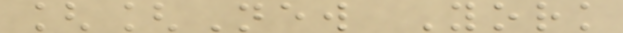[[New York
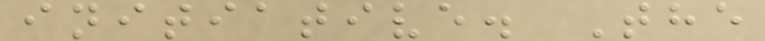initiative. The
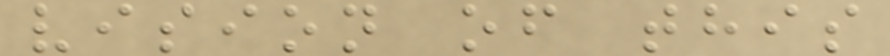vision of this
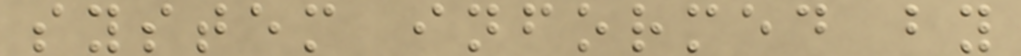system informed by
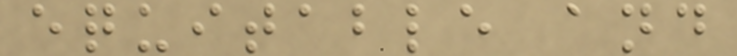equitable and
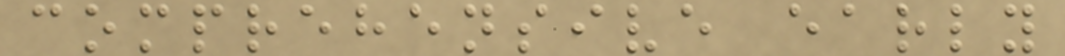comprehensive early
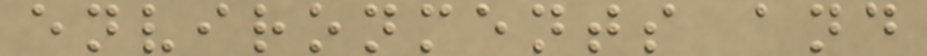environments and
